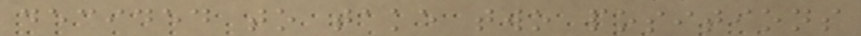decided to take two positions
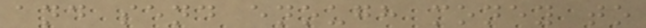and send enough money to
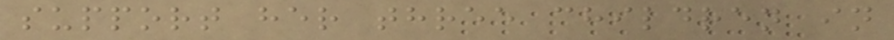support her three children in
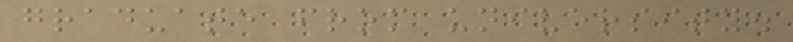graduate from university.
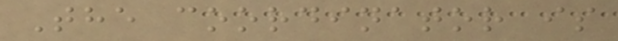The coordinator is
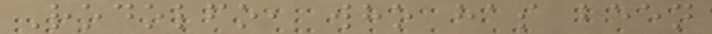Rodolfo, who has been
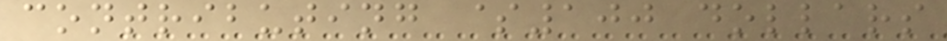contributing $100 dollars
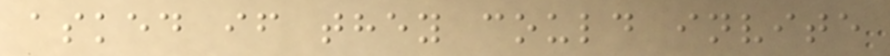asked if they could invite
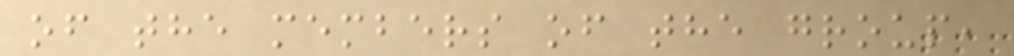of the members of the group,
